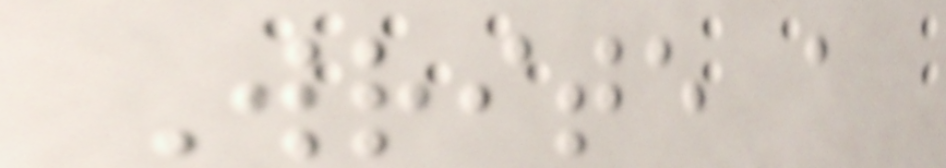Write a
